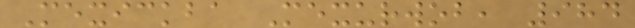Mexickba Mexurwob, 984
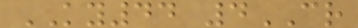KY44 4CR
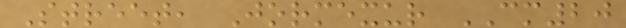Street, Jormexur CM20
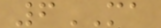6MA
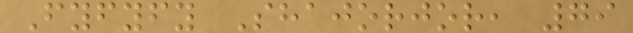Fyfyfy Shajorjor, 79
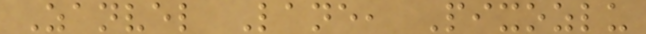Zanvel Lane, Pixozlu
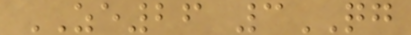ZE26 3QG
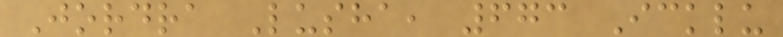Jordra Lusha, 673 Icklu
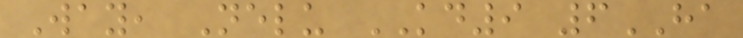Way, Nelu KD9 6HA
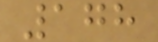178
